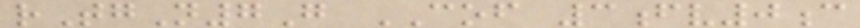rTgN7G COF 3fv0c
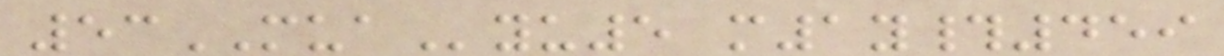53MUAyu5 m1y#459
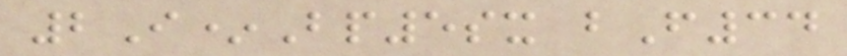2I*Bp5sx bF34
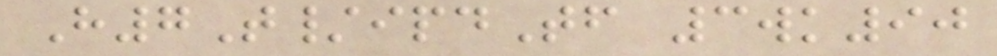H7T/ipdTf 3wk90
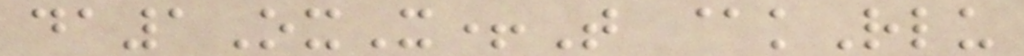da1OxX+T @kRlu
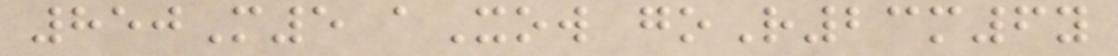850M5 aXow goR23m6y
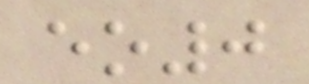eo0
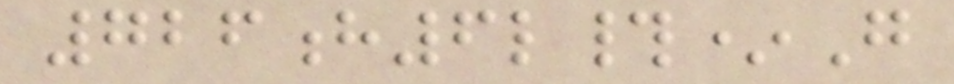726h6l#*G
